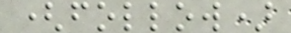(follow)
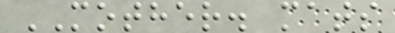MOTHER. mats
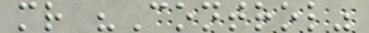mr "Control"
